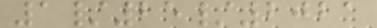1/25/2021
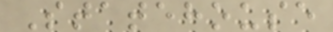Statehouse
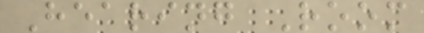Hearing Room
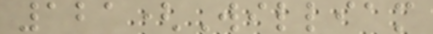121(William
